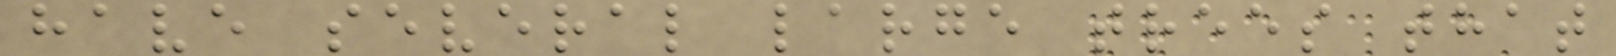have several large trees that
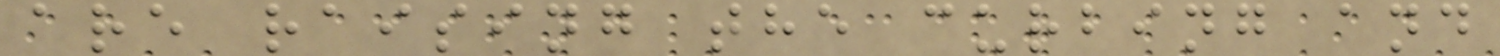are raising the curbing and
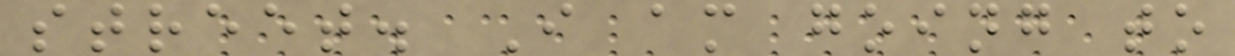street. I am going to
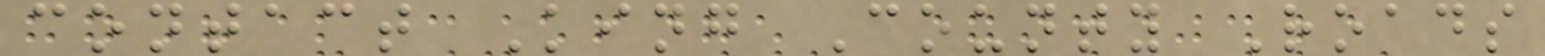contact King County Roads
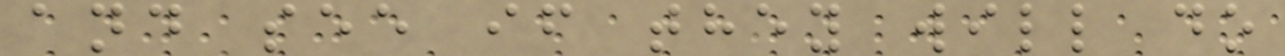and see if they will do
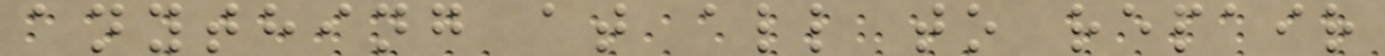anything at all to repair
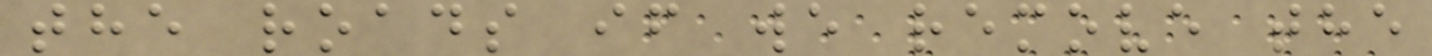the roads if we remove the
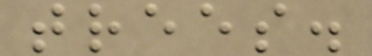trees.
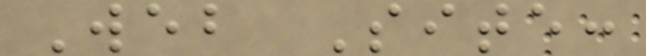Web Site:
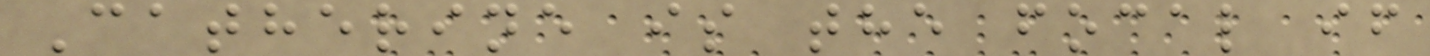Catherine is the focal if
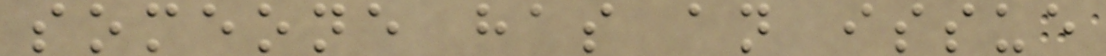someone has an issue
